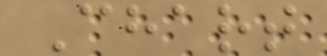Chart
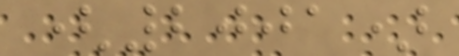(2001)
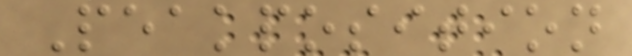Peakposition
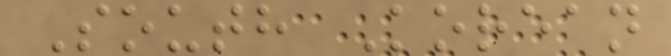South Korean
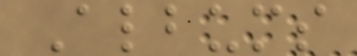Albums
